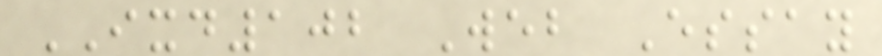IXD102 Web Essay
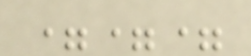===
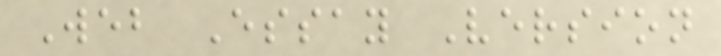Web Essay Version
